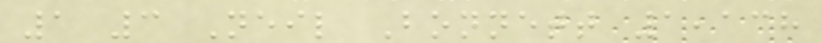1 3 Neil Bonnett 1,138
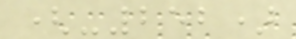(-252)
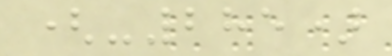(-285)
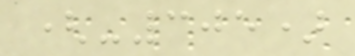(-305)
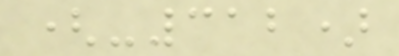(-312)
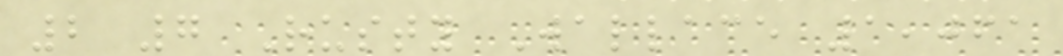2 7 Rusty Wallace 1,061
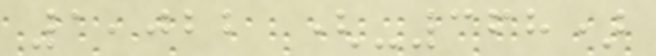1,022 (-368)
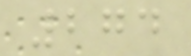274
